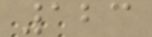123
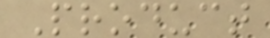Product
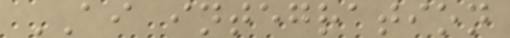AI integration
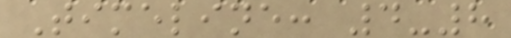Timeline: 4-8
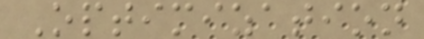Optimization
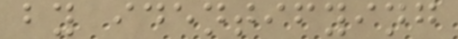by identifying
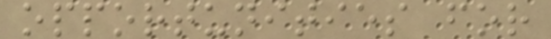opportunities for
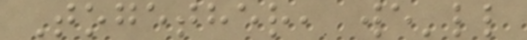Together, we'll
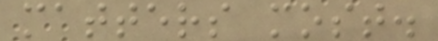matters most.
